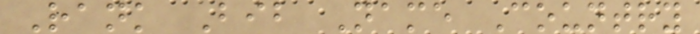Rank Bib Name Country
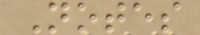Notes
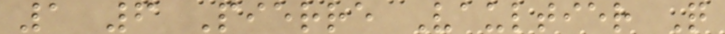1 6 Pierre Vaultier Q
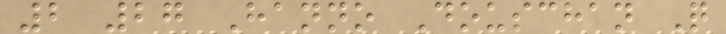2 27 Hanno Douschan Q
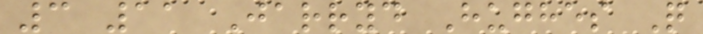3 11 Jarryd Hughes Q
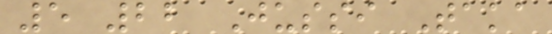5 22 Jussi Taka
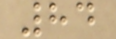84
